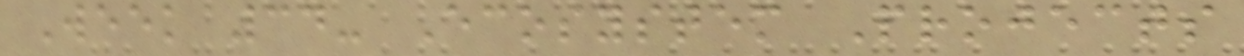Week 34- Ecosystem Projects
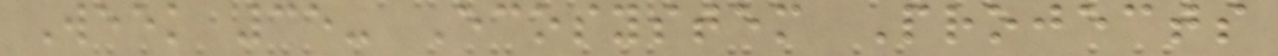Week 35- Ecosystem Projects
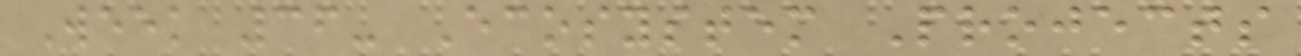Week 36- Ecosystem Projects
